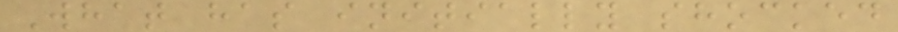What has initially shocked
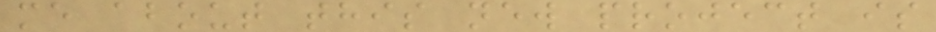me about this new project is
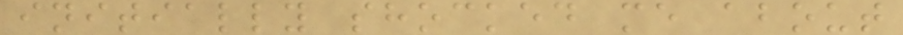initially shocked me about
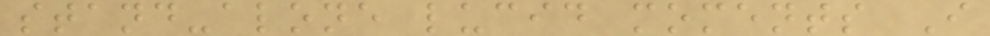stand-alone lucid moments I
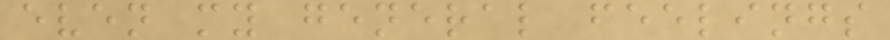even my general feelings
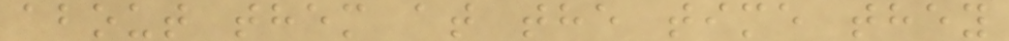about them at the time they
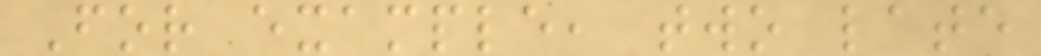For example, two late
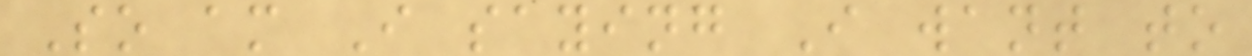So am I saying I want to
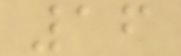16
